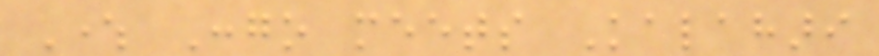Where Congo meets Kalahari
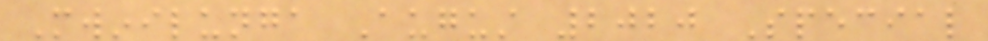Mwinilunga August 2020 Special
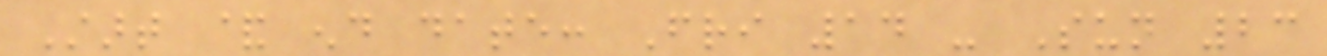Start & end date: Fri 14 - Sun 23
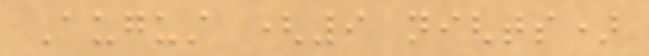August (9 nights)
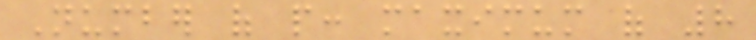Number of people: maximum of 8
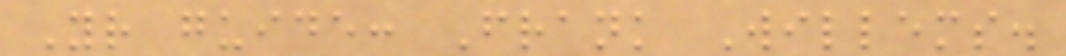Your guide: Frank Willems.
